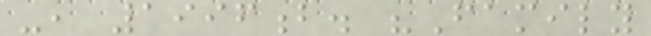-, 1996b. "Family
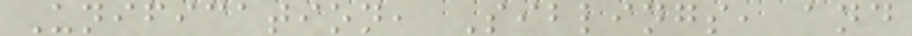Unification, Siblings, and
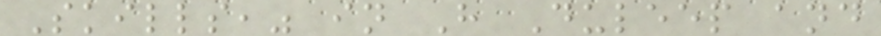Skills," in H Duleep and
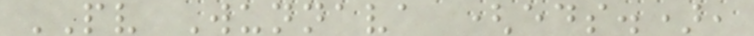PV Wunnava (eds.),
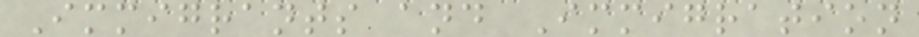Immigrants and Immigration
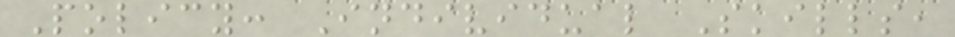Policy: Individual Skills,
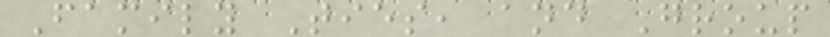Family Ties, and Group
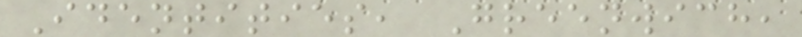Identities, Greenwich,
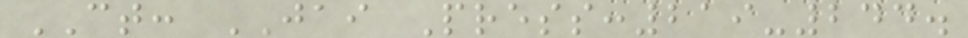CT: JAI Press:219-244.
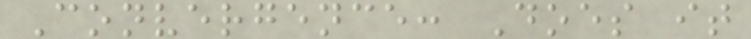Convergence: Does it
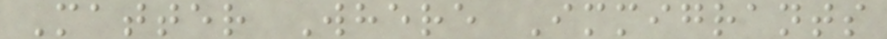Matter Where Immigrants
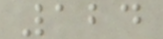124
